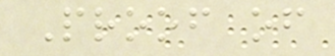Proof of
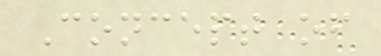Concept of
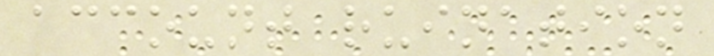account ruination
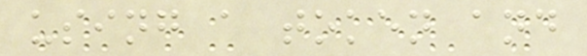using a token and
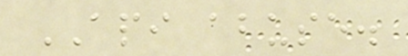API abuse.
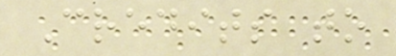Credits to
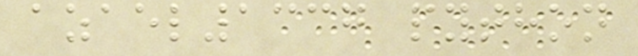azael1337 python
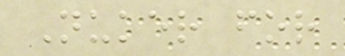Nuker for
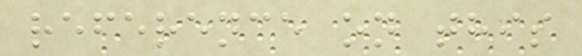reference on this
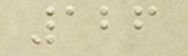126
